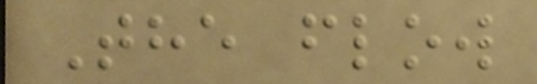The flow
